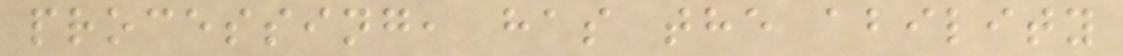processing, has the ability
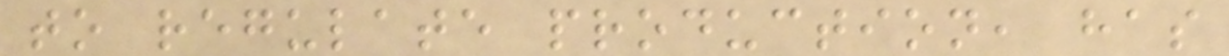to regulate production, has
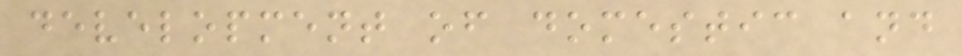development of domestic and
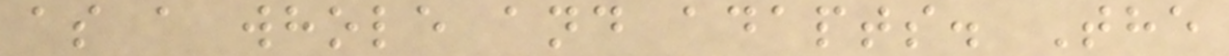as a whole and adapts. The
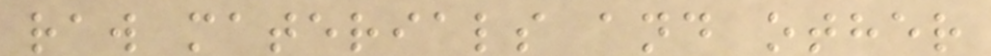raw materials and other
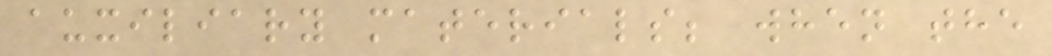auxiliary materials; when the
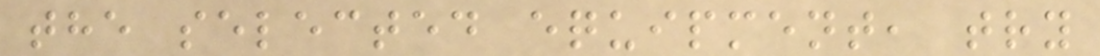the selected equipment, try
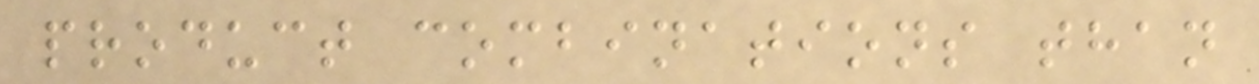product combinations than
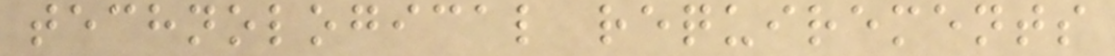technological requirements
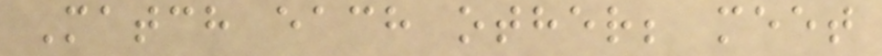Match each other; meet
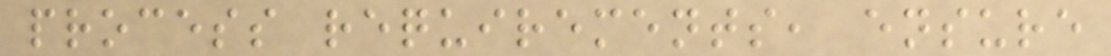process requirements, ensure
